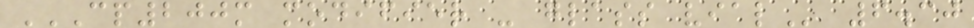CP200M MODIFIER - GLASS VIAL 6.30
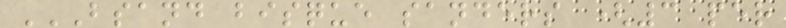BSAND BISQUE SANDERS (3 PER
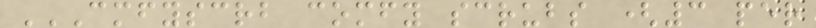CMFYSCRB COMFY SCRUBS (3 PER
